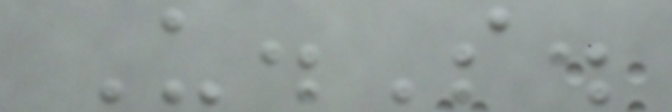U.S.
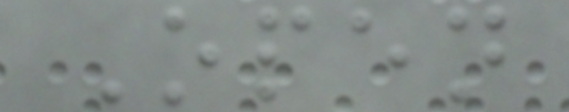Open
